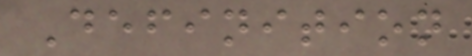Definition
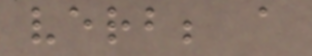verb; a
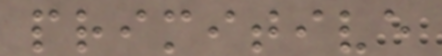primitive
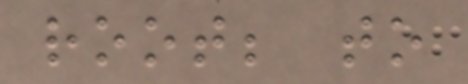root; to
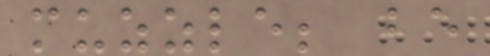muzzle; be
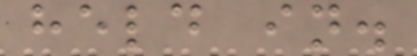held in.
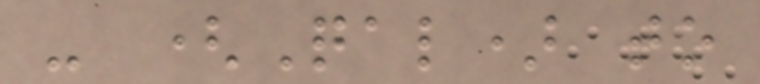- (Qal) to
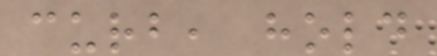curb, hold
